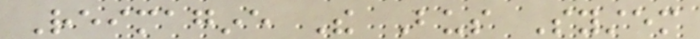Reimagine The Bus System
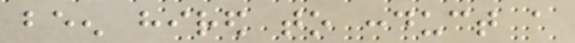been hired to conduct a
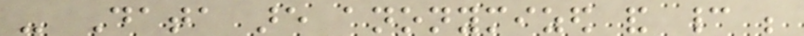- Data are anonymized and cannot be
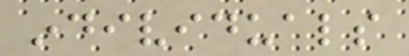individuals
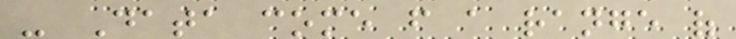- Data come from a range of
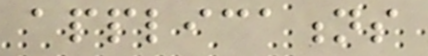applications
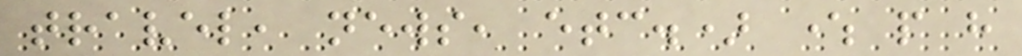travel, news, etc.) where people have
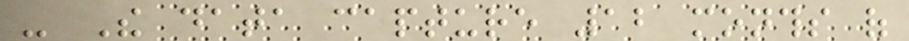- The data capture 12 months of
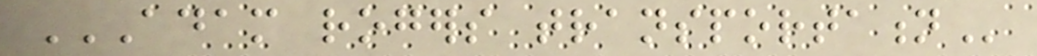ADAM ROGERS TRANSPORTATION
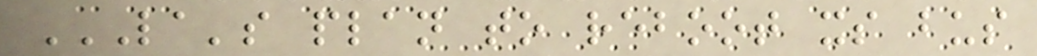LA'S PLAN TO REBOOT ITS BUS
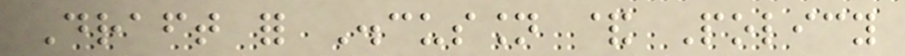Draft for Discussion & Policy
